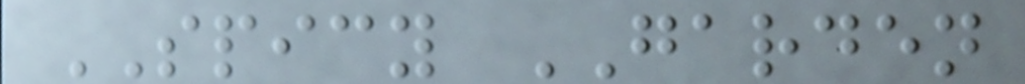SPICY GARDEN
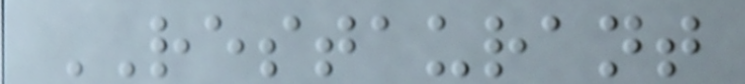RESTAURANT
